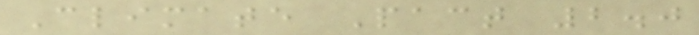Climate Pact 2.0
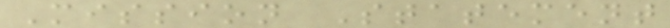Mission Statement
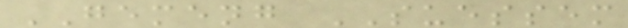GEMENG SUESSEM
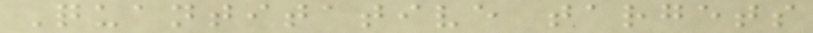Quantitative targets
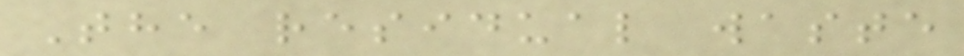The residual waste
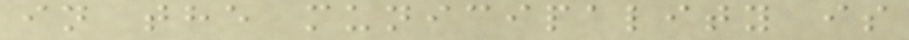in the municipality is
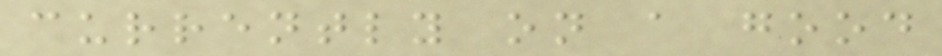currently on a good
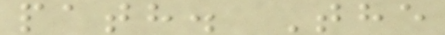path. The
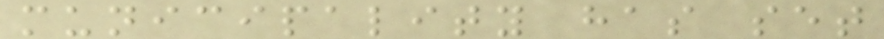municipality has set
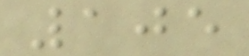105
